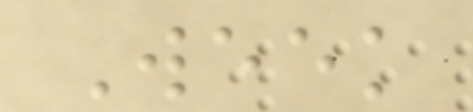Week
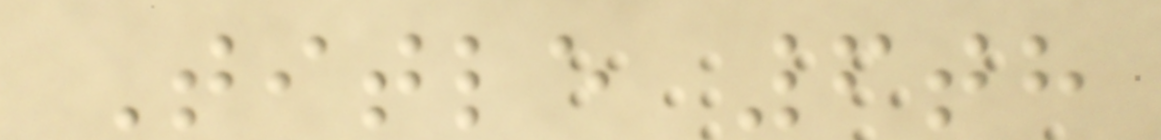Title 6th
